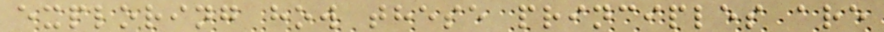exploring how these principles are
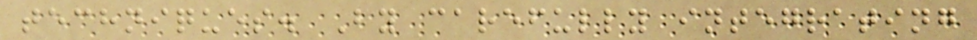techniques. By carefully integrating
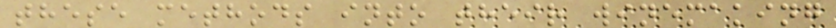these methods into their winemaking
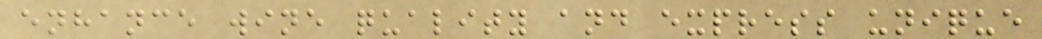enhance wine quality and express unique
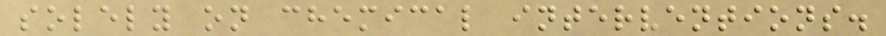solely on chemical interventions.
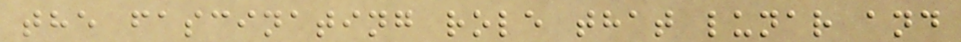the fascinating role that lunar and
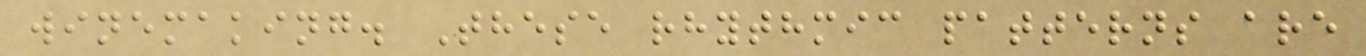winemaking. These rhythmic patterns are
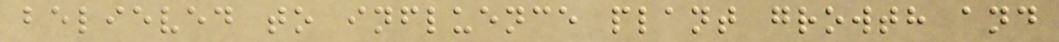believed to influence plant growth and
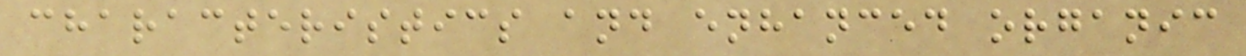characteristics and enhanced organic
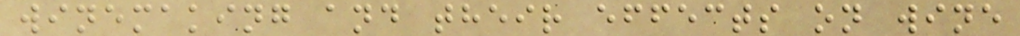winemaking and their effects on wine
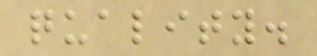quality.
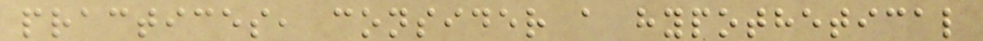practices, consider a hypothetical
